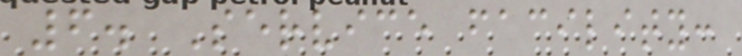6. Service facility:
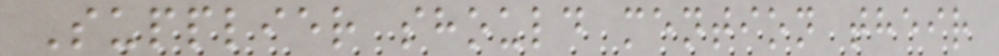Supplier should mention their
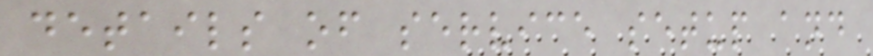details of service setup and
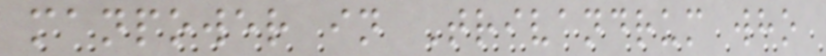manpower in Trivandrum who
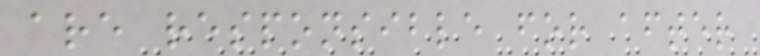are responsible for after
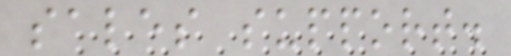sales support.
